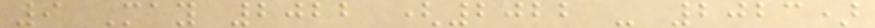9 May 2022 (2022 - 2023)
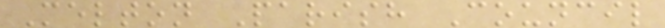Melton Parish Council
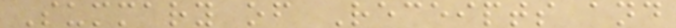Summary of Receipts and
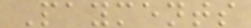Payments
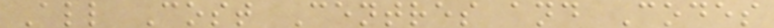All Cost Centres and Codes
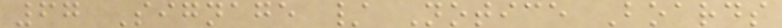67 Signage / Notice Boards
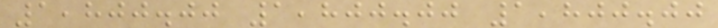1,800.00 1,800.00 1,800.00
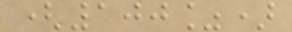(100%)
